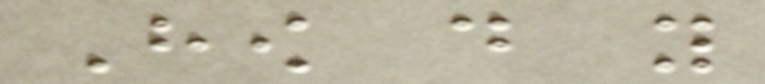How do you
